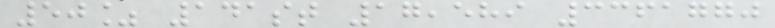50% 141st 17,589 3361770
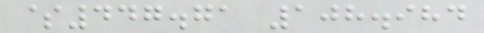$447.71 108.984
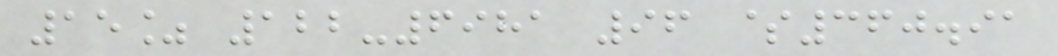15% 122-6981 96 $360.91
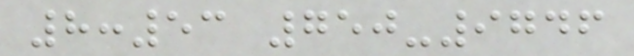8:53 750-9746
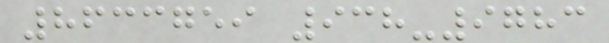8633759 938-9783
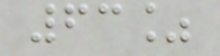63%
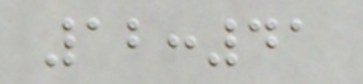12:41
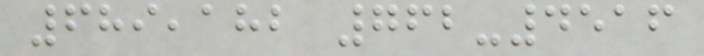689,182 762-4516
